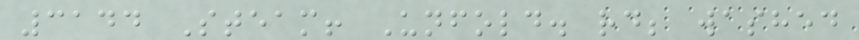3144 Steam! Unfold. rd; washed
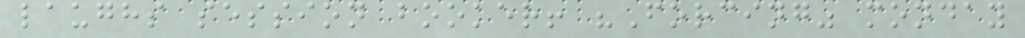laughs session booker! "Forcing" monday
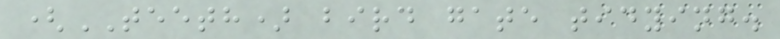(TEETH) bird gate tidying.
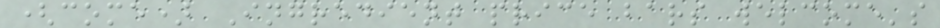(come) Ingredient price bars welcome's
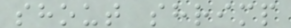shout shrimp
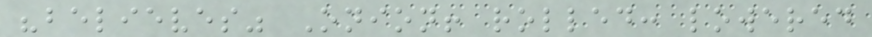"believes" Onion! rolled: lowered
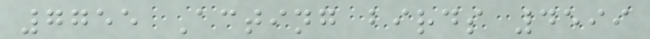7755 Acting birds 4599
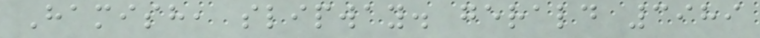Hamish, slipway. gerald 3989
